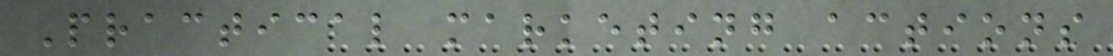Practical marketing actions
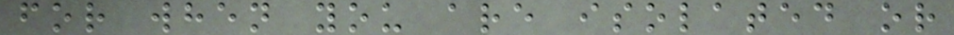for when you are isolated or
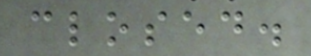closed.
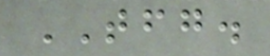TFG.
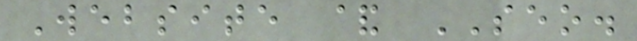Website & SEO.
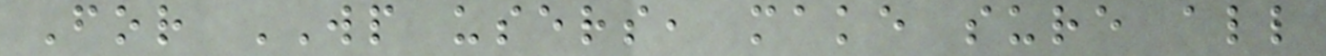For WP users, make sure all
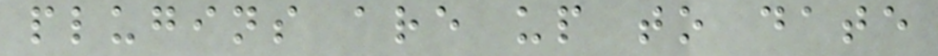plugins are up to date
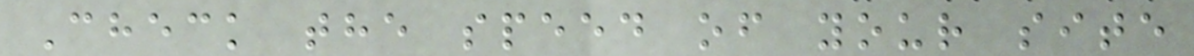Check the speed of your site
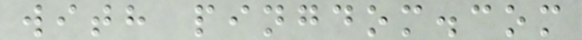with pingdom.com
